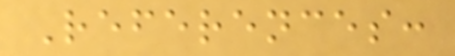References:
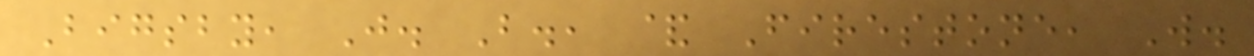Bigsby, J. B., & Firestone, W.
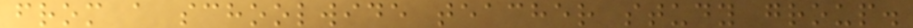from a schoolwide teacher study group.
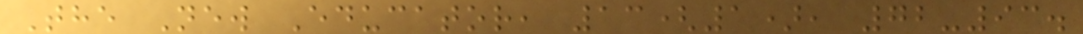The New Educator, 13(1), 72-93.
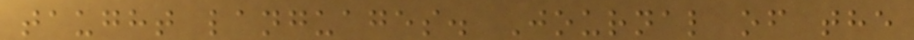taught languages. Journal of the
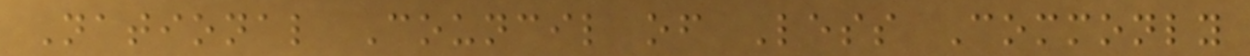National Council of Less Commonly
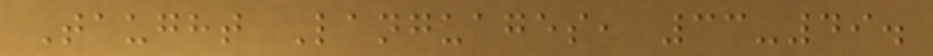Taught Languages, 33-49.
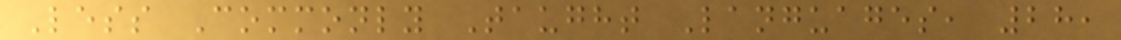Less Commonly Taught Languages, 28,
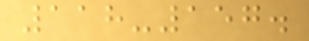118-157.
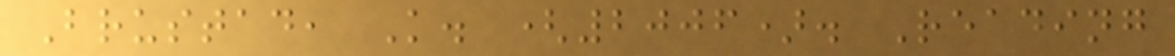Brustad, K. (2006). Reading
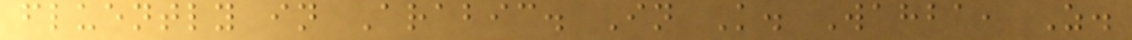fluently in Arabic. In K. Wahba, Z.
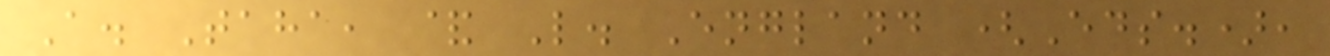A. Taha, & L. England (Eds.),
